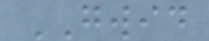GWID
